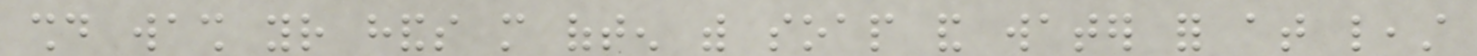should wash your hands more often with soap and water for at least
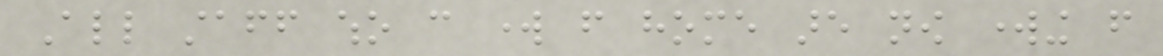All staff who can work from home are now working from
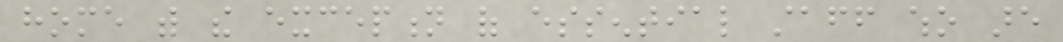home with the exception of essential staff who are
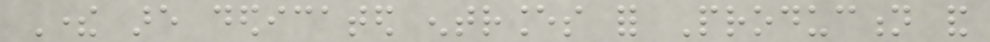There are dedicated entrances for Production and
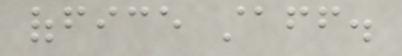office staff.
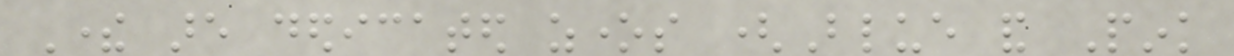There are dedicated zones (Blue and Pink
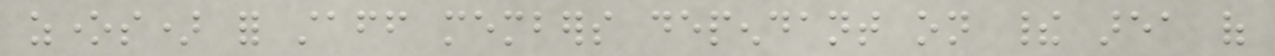zones) for staff members dependant on their area of
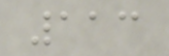113
